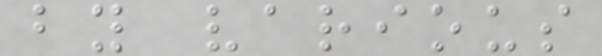by various
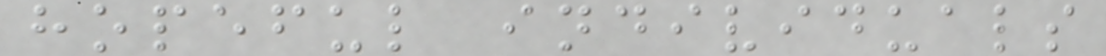hopeful individuals
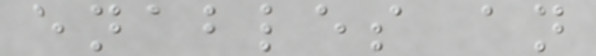enables an
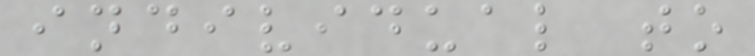individual to
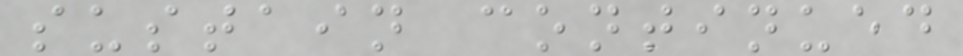sustain continued
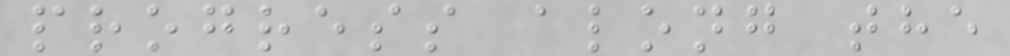progress along the
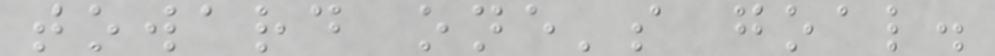toward one's goal.
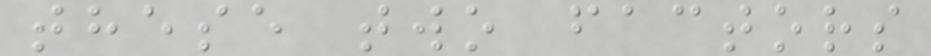these two factors
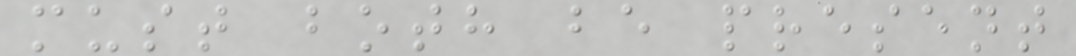must both be present
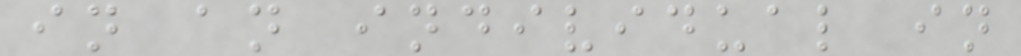in an individual in
